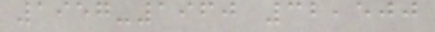1957-1960 32,500
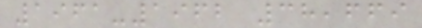1961-1962 38,669
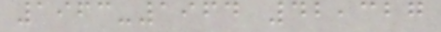1963-1964 42,327
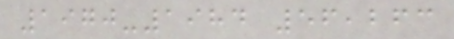1970-1984 56,263
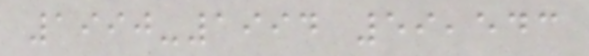1990-1994 59,543
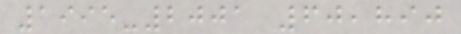1995-2001 60,890
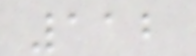112
